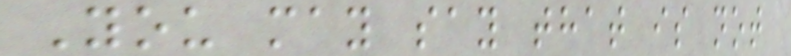You may say that is not
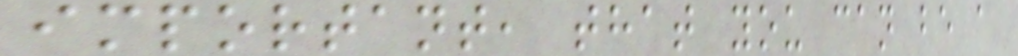important, that you can be a
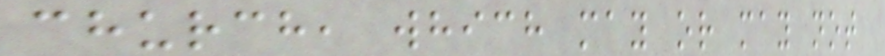church, which may or may not
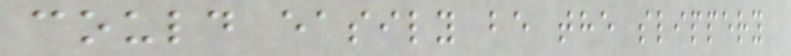could easily be the slippery
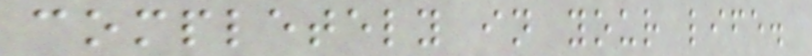completely in your life.
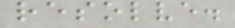resolve.
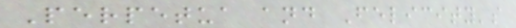Perpetua and Felicity's
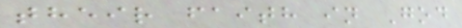their faith in God
